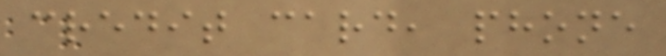credit card, phone
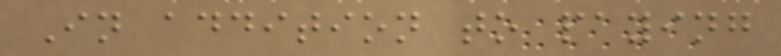In addition to paying
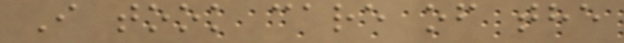I took care of the
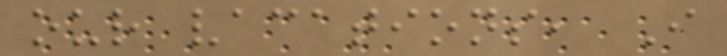our vacations, I
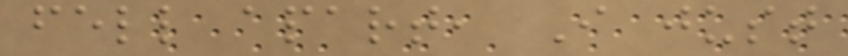fell apart, I just
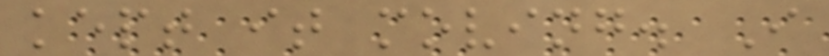kept it moving. I
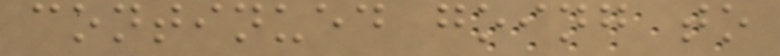continued going to
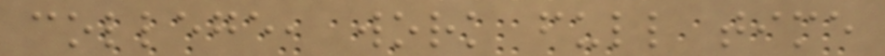college, work full time
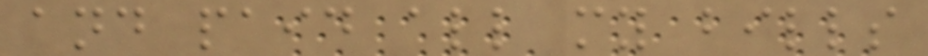and paid all my bills
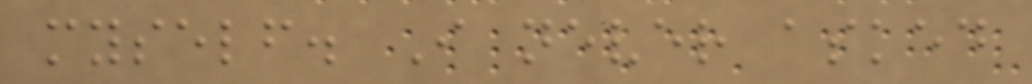myself. I never asked
